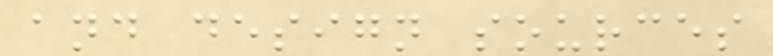and design sources
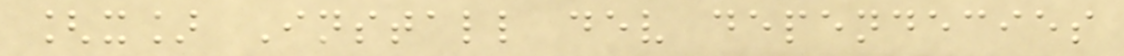[x] Install dev dependecies
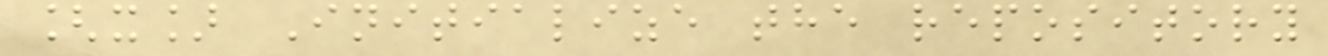[x] Initialize the repository
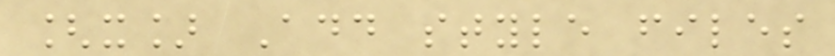[x] Add style files
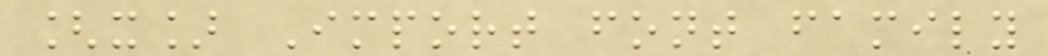[x] Import font family
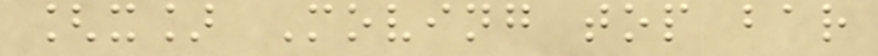[x] Moving top bar
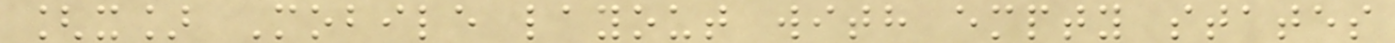[x] Mobile layout with empty states
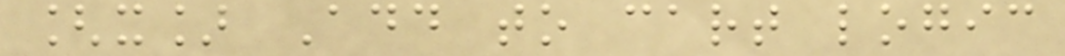[x] Add to cart logic
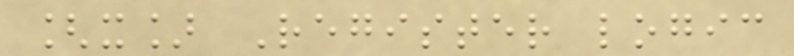[x] Register logic
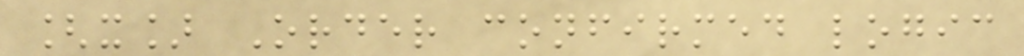[x] Order confirmed logic
